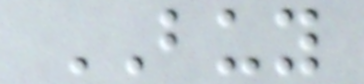BUY
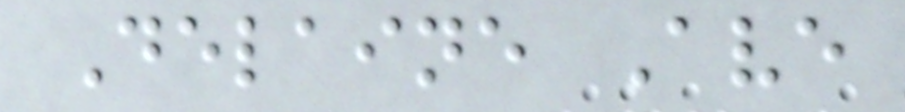Delaine Ave
